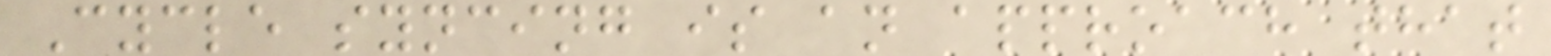Cycle syncing is an approach that
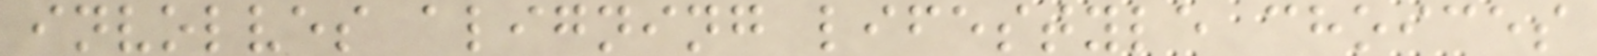involves aligning lifestyle choices
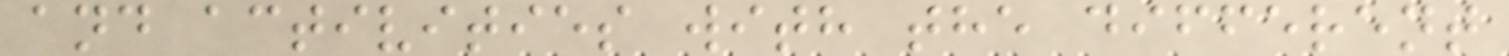and activities with the different
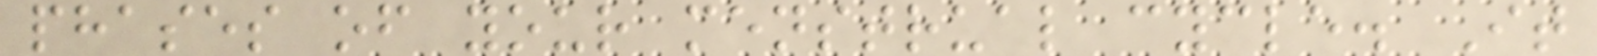phases of your menstrual cycle. It
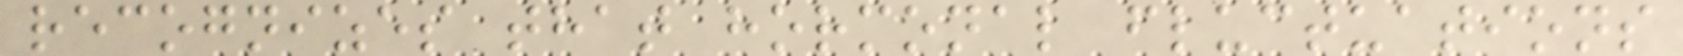recognizes that hormonal fluctuations
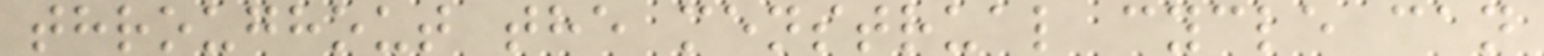throughout the menstrual cycle can
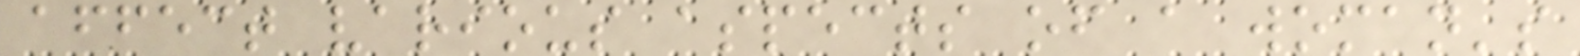affect various aspects of a woman's
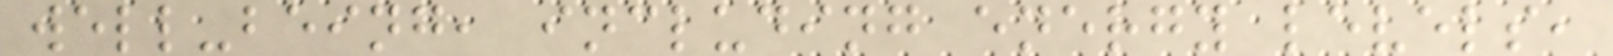well-being, including energy levels,
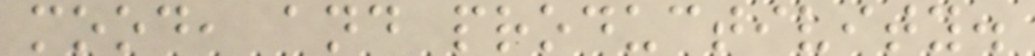mood, and productivity.
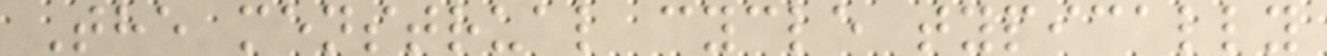The menstrual cycle typically
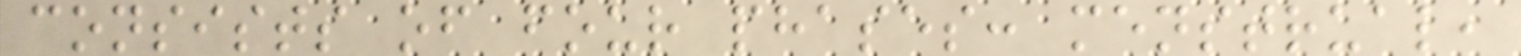consists of four phases: menstrual,
